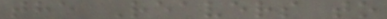the Reavers to
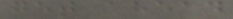get ahead
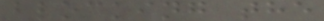blocking the
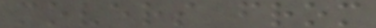movers from
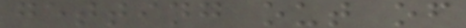getting out of
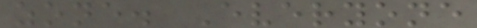zone. Everyone
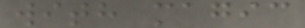with magic
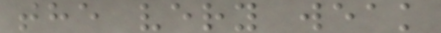the very weak
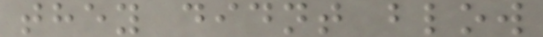they didnt blow
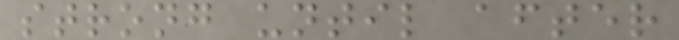strong until after
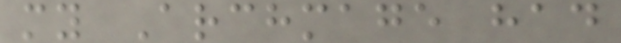my Archmage had
